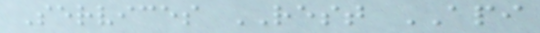Services REST API
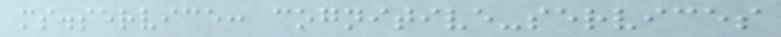ms.service: cognitive-services
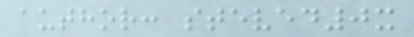author: steved0x
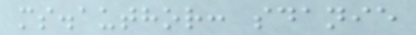ms.author: sdanie
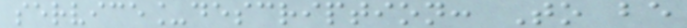service_description: To be
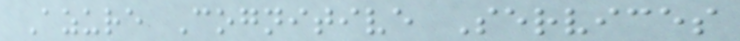Azure Cognitive Services
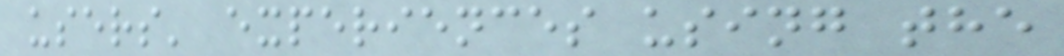users' experiences using the
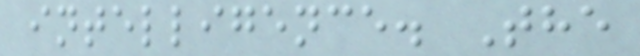intelligence. The
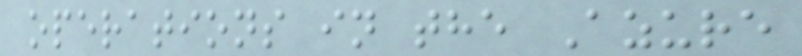operations in the Azure
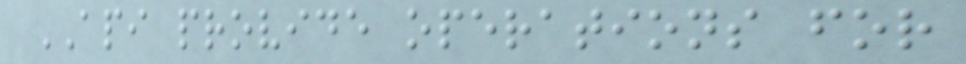API provide operations for
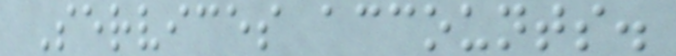Services accounts.
